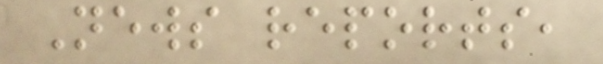News reports,
